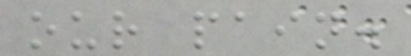our pain.
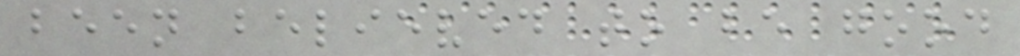been believed to be good
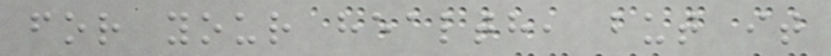for your health, but it
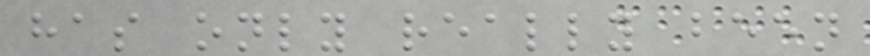has only really been
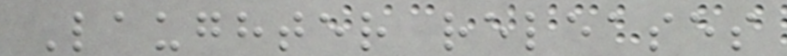Laughter releases
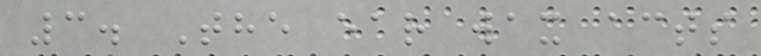3. The ear wax acts
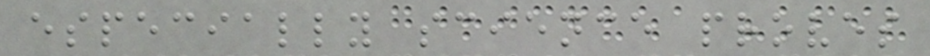especially science proves
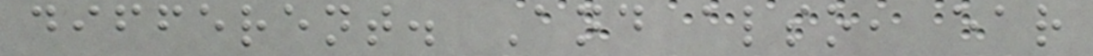different. And also, ear
